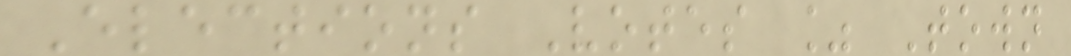Elections Votes % Town
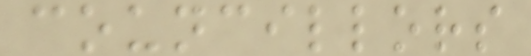councillors
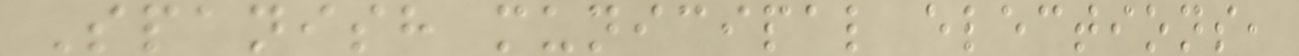Spanish municipal elections,
